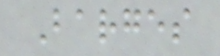Barges
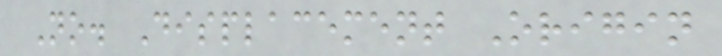No. Displacement Origin
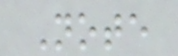Note
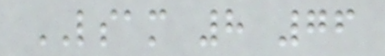LSAM 8 76
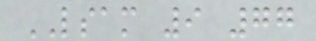LSAM 9 77
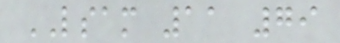LSAM 11 79
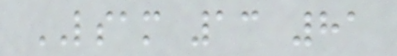LSAM 13 81
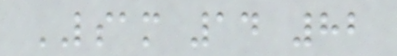LSAM 14 82
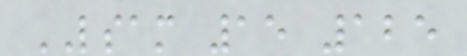LSAM 15 125
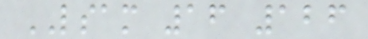LSAM 16 126
